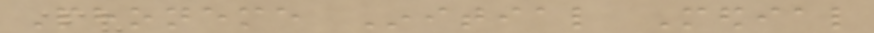Phoneme Initial Medial
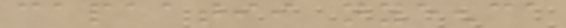capaatii nyeenca
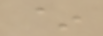~
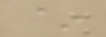~
